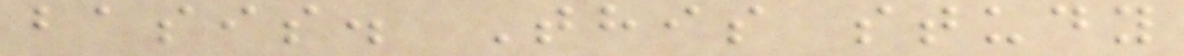basis. This study
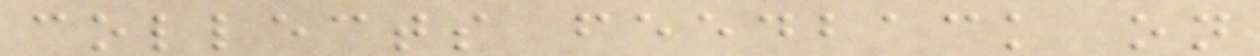collects feedback on
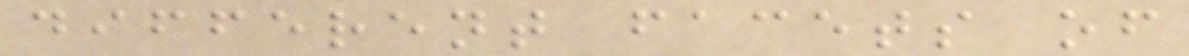different facets of
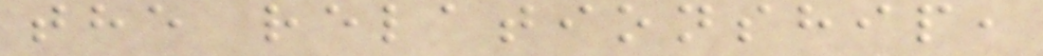the relationship,
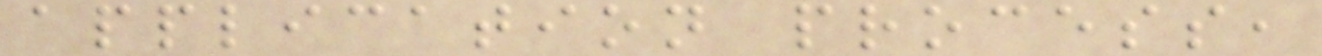application process,
